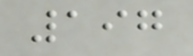197
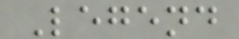Legend
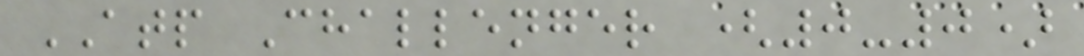ATP Challenger (0-0)
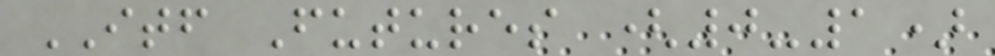ITF Futures (0-1)
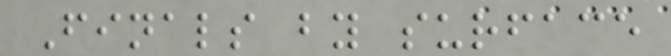Finals by surface
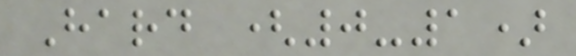Hard (0-1)
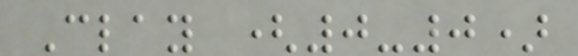Clay (0-0)
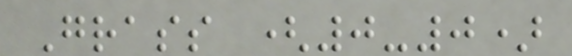Grass (0-0)
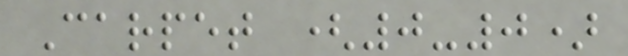Carpet (0-0)
